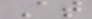At
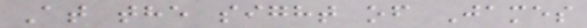At the sight of James
